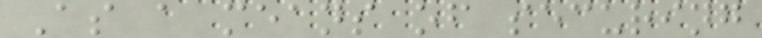As a means of securing
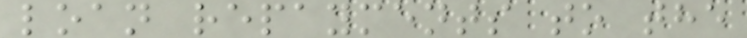loan repayments to the
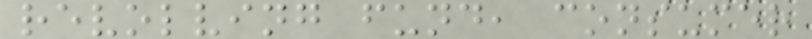revolving fund, consumer
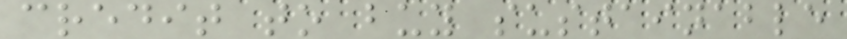credit to buy sustainable
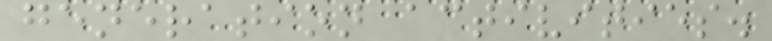generation activities.
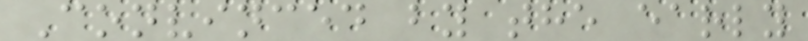Convinced by the early
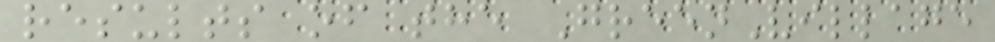results of the GreenVillage
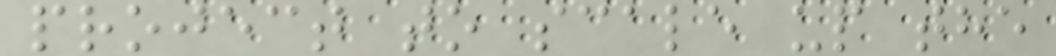project to scale up the
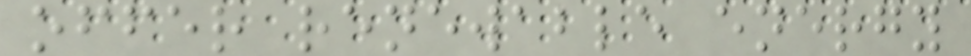offer renewable energy
